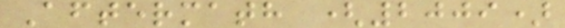Aftermath (2009)
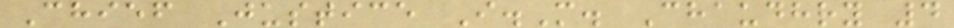Chief Justice I.M. Chaudhry 4
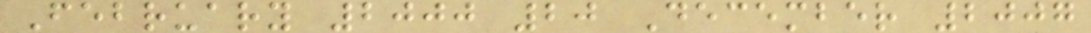February 2000 20 December 2007
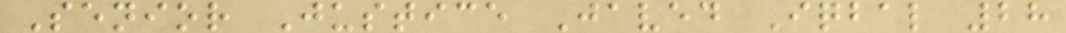Senior Justice Javed Iqbal 28
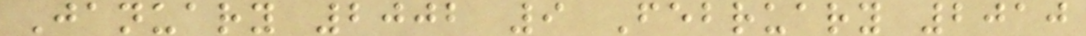January 2002 9 February 2010
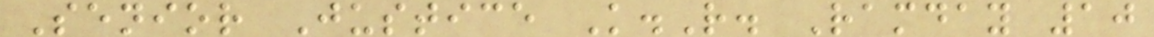Senior Justice K.R. Ramday 10
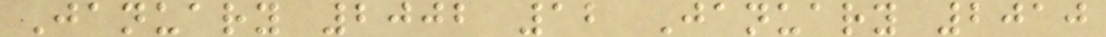January 2002 12 January 2010
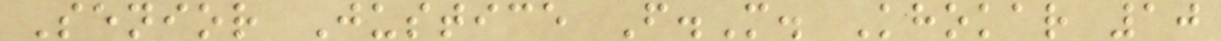Senior Justice F.M. Khokar 10
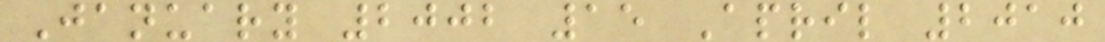January 2002 15 April 2010
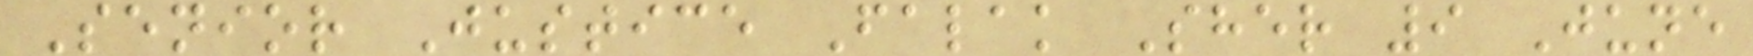Senior Justice Falak Sher 9 June
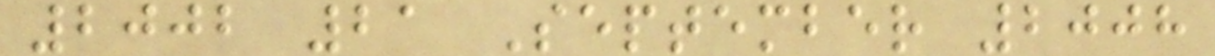2002 21 September 2008
